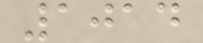1014
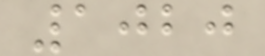1020
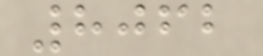8062
